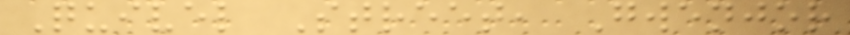Quivel Street, Gwenjor
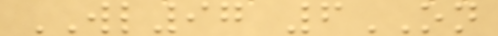WL97 6ON
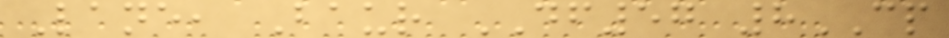Lane, Baur DF57 8CP
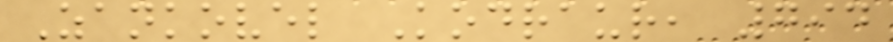Zankovel Kodraur, 794
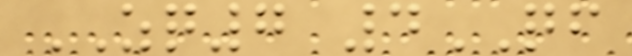ZQ7 4QF
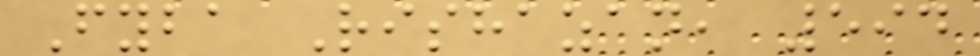Fyba Rishazan, 594
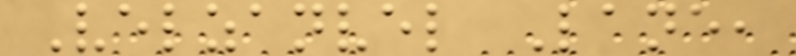Velzanvel Lane,
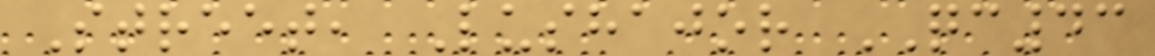Street, Lushajor QC43
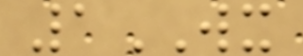1WX
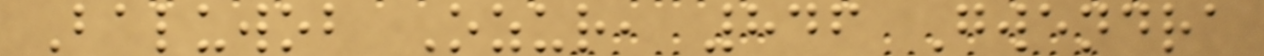Baluwob Ozur, 846 Gwendra
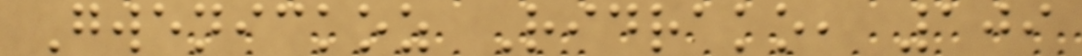Gwenickoz Ridrako, 109
